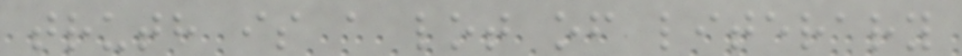truth is a lot of literary
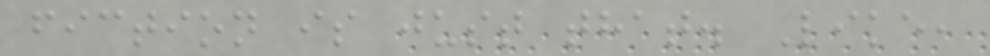fiction is just that. Like,
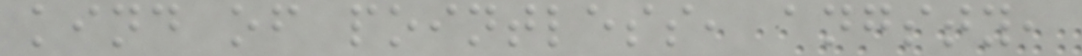kind of pointless, angsty,
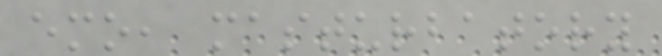emo, masturbatory
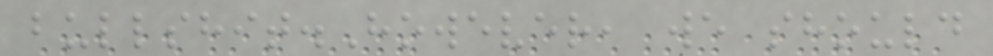bullshit.However, we should
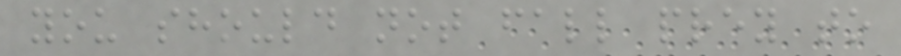you should not fall prey to
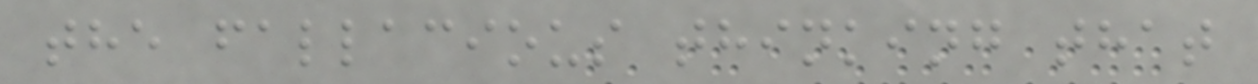the fallacious thinking that
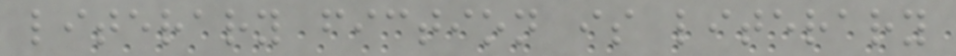literary fiction is literary
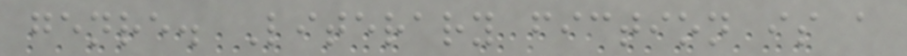genre. Literary fiction is a
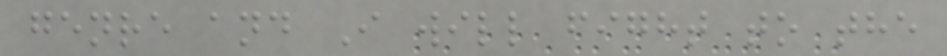genre and I will fight to the
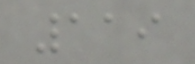119
